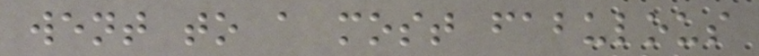went to a most fabulous
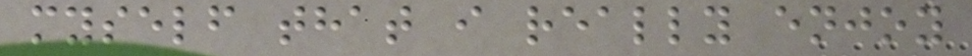myself that i really enjoy
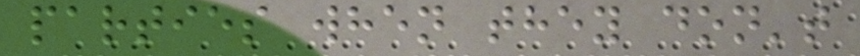parties when they don't
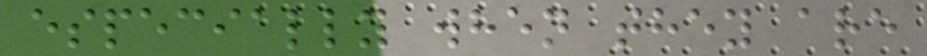especially when they are
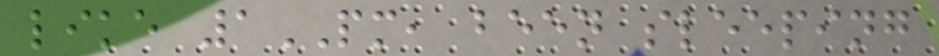like 1PM, been sleeping
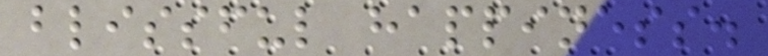blissful happiness.
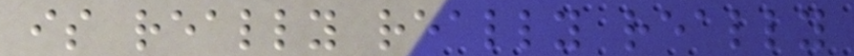is really really really
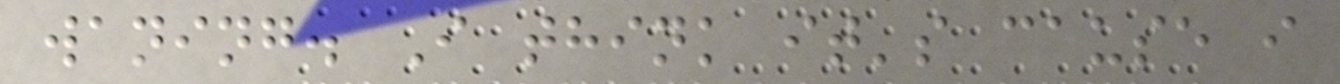waning. I think it's cause i
